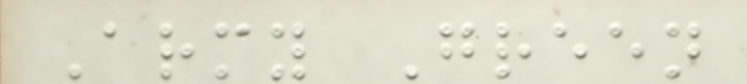Army Green
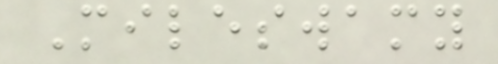Mileswamy
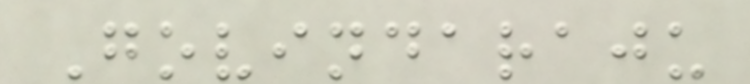Govindaraju
